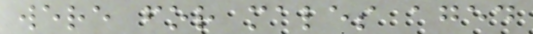were for males aged
